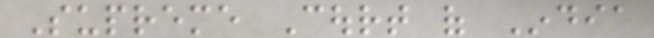Supreme Court of India
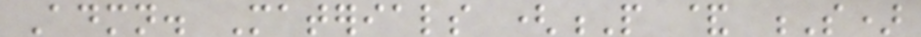Admn. Materials (P & S)
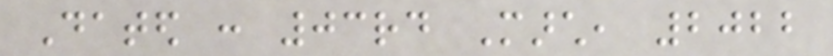Dated : 03rd March, 2022
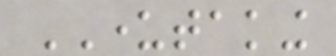UNDERTAKING
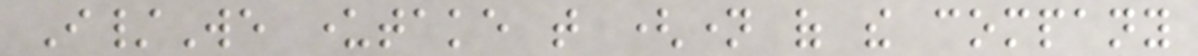I/We undertake that (name of the company
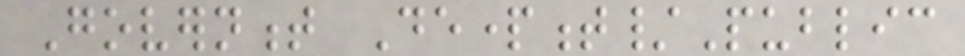Government Department/Public
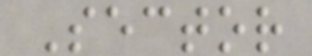Sector
